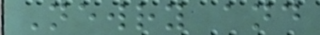Newry and
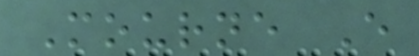Mourne E
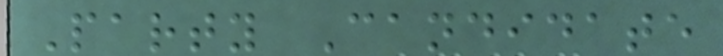Party Candidate
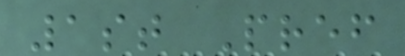1st Pref
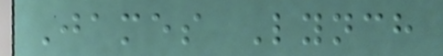James Lynch
